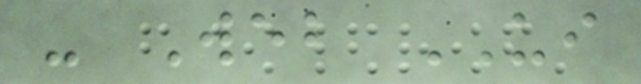- Web UI
